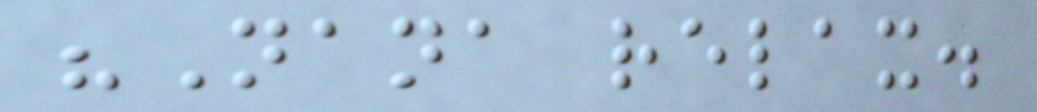"Nana relax.
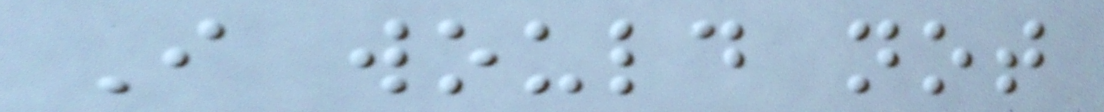I would not
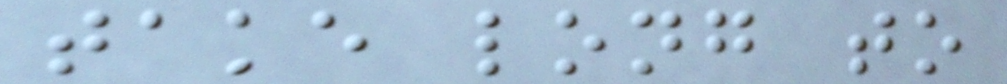take long to
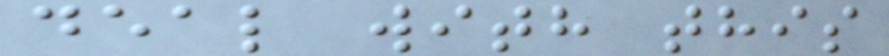deal with this
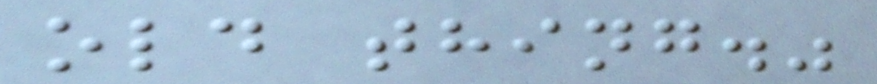old thing."
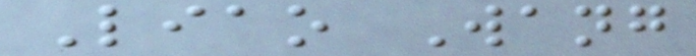Liao Wang
